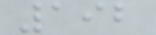192
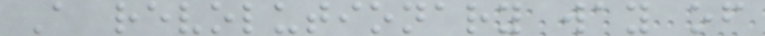A revolutionary way of
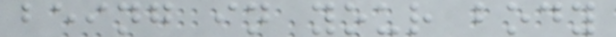being in your body
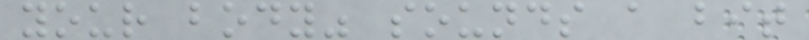your body" sounds a bit
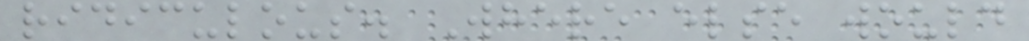ridiculous. Where else would
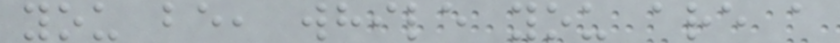you be, while you are a
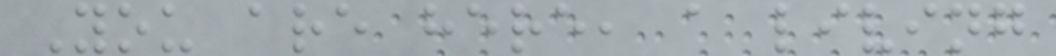You are here, a living
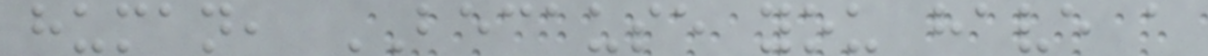human, BECAUSE you have a
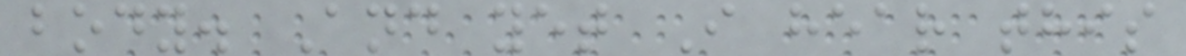body. And yet I hear this
